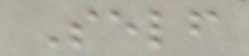Self
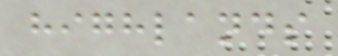highlands
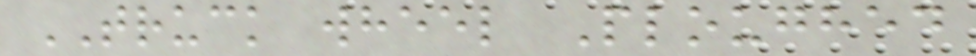TRUCK wheel Ploughed
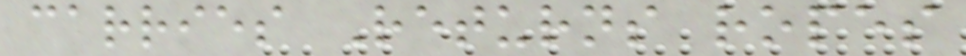carries Returns ropes
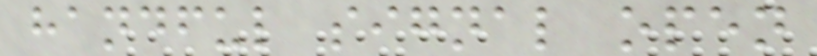handful signal open
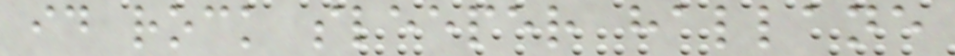id rock sleeper hallane
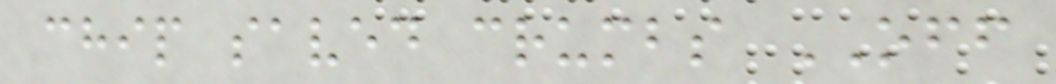chip saved crumbs OFF
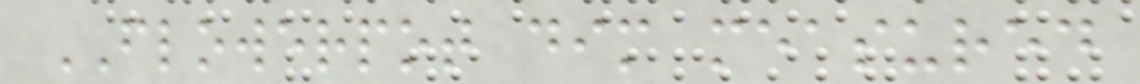FLOWERPOT dim measured
